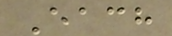Each
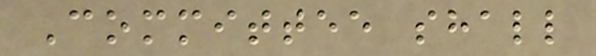Committee shall
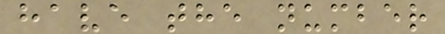have the number
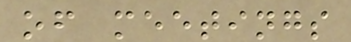of meetings
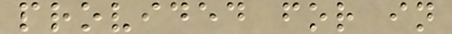provided for in
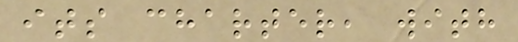its charter, with
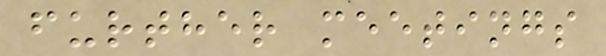further meetings
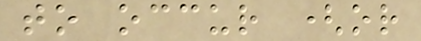to occur (or
